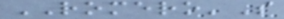ROMERO'S
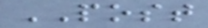POST
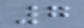7
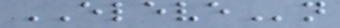ELEVEn
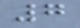7
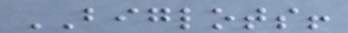BIGLOTS!
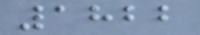1822
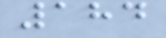184
